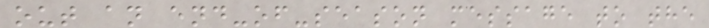out an end-of-season message to the
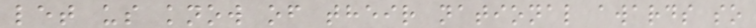let us know of their national awards so
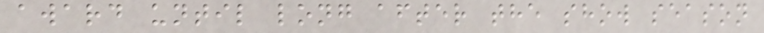award until long after the show season
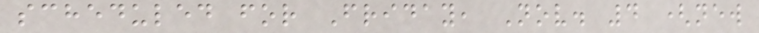scheduled for Friday, Nov. 4 (new
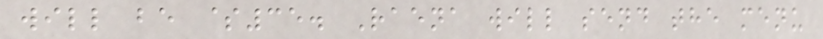will be $35. Raena will send the menu
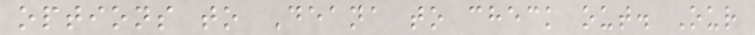options to Deana to check out. Our
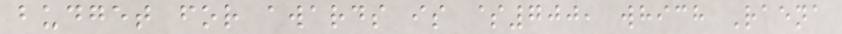budget for awards is $700, which Raena
